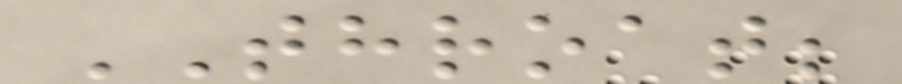THROAT;
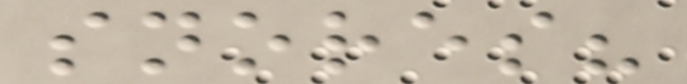snores?
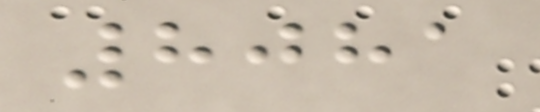8081
